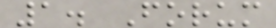1. Forum
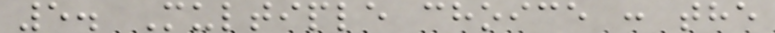5. Multiple choice : the
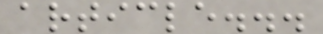article...
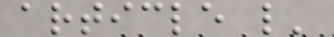article l'
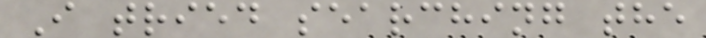I tried searching the
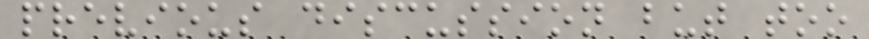previous discussion but too
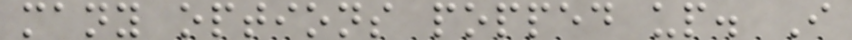many options popped up. I
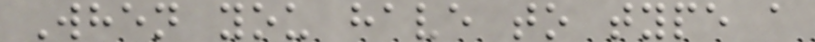When you have to type a
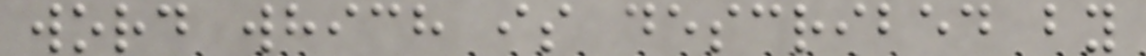word which is described by
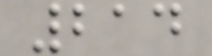214
